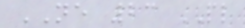NE 23 PL
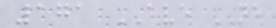171 AVE NE
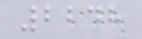2248
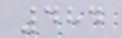484
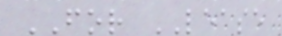FOR LEASE
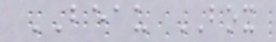BEAU BOX
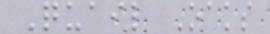Quail Oaks
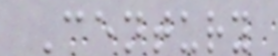Century
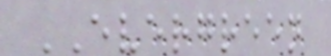EVERGREEN
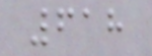618
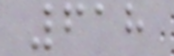618
